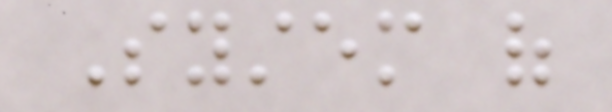System of
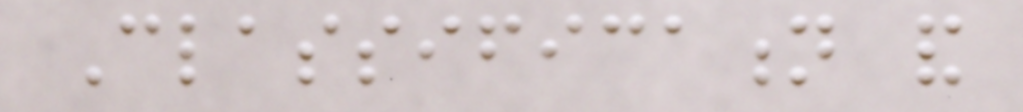Classification and
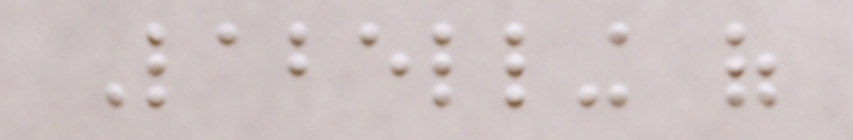Labelling of
